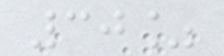30%
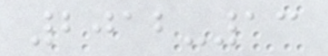2012-13
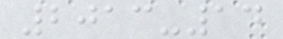2013-14
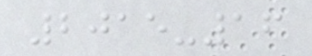2015-16
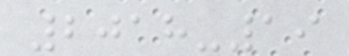2018-19
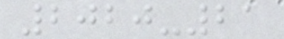2020-21
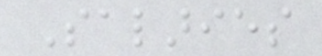Salaries
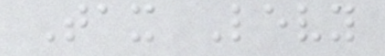Tax Levy
